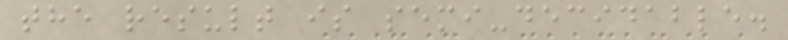the result is semi-decidable.
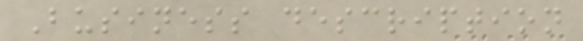Business description
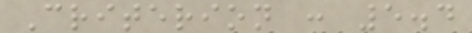Criterion : 5.4
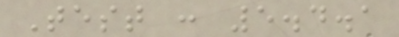Test : 5.4.1
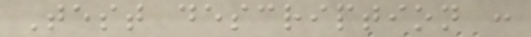Test description :
